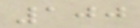100
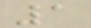1
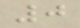0
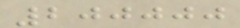200000
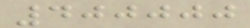400000
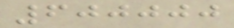600000
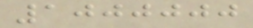1000000
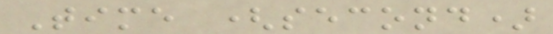Time (second)
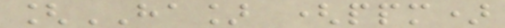[HA] (ppm)
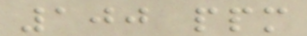100 ppm
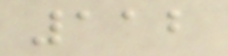112
